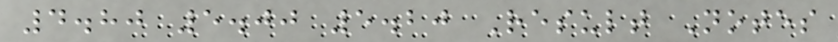4.80 5.00 5.20 Result Notes
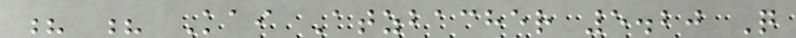? ? Kai Atzbacher 5.20 Q
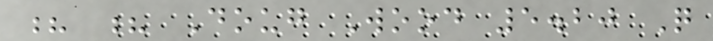? ? Doug Wood 5.20 Q
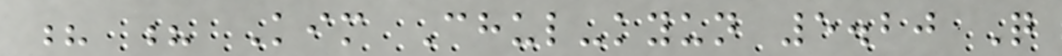? ? Kim Chul-kyun 5.20 Q
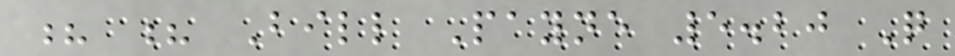? ? Bill Payne 5.20 Q
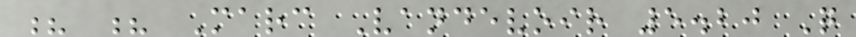? ? Marc Vandevoir 5.20 Q
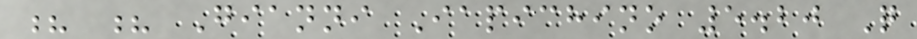? ? Gianni Iapichino 5.20 Q
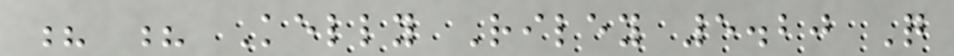? ? Kelly Riley 5.20 Q
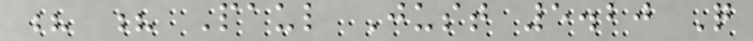? ? Paul Just 5.20 Q
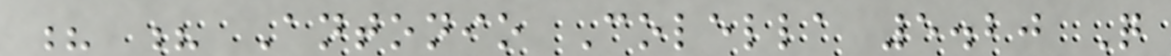? ? Antonio Colella 5.20 Q
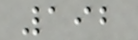192
